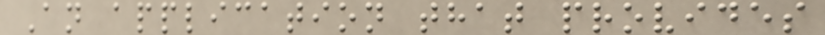An application that provides
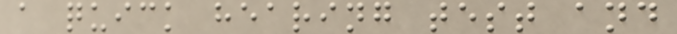a quick hearing test and
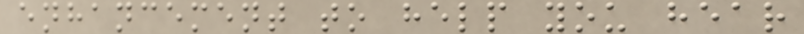enhancement to help you hear
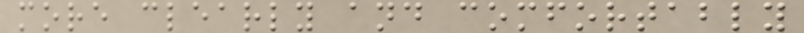more clearly and comfortably
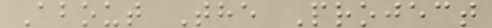About The Project
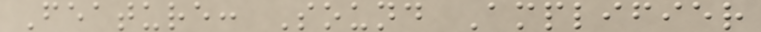Feature: Sound Amplifier
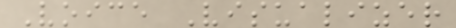Voice Visualizer
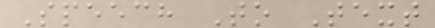Speech To Text
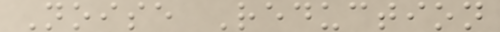Noise Reduction
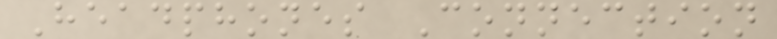Headphones Connection
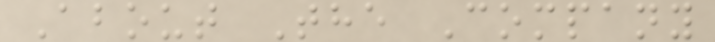About The Company
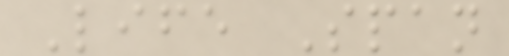Life Span
